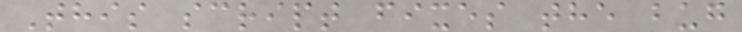This script fixes the bug
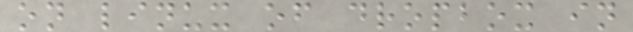on linux of dropbox in
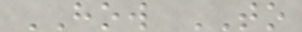HOW TO
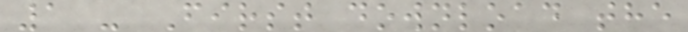1 - First download the
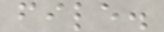file.
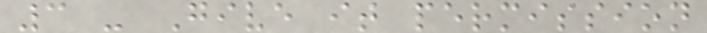3 - Give it permission
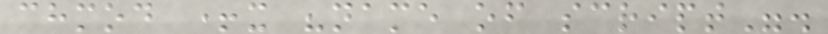chmod +x "name of script".
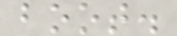boot.
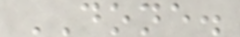DONE.
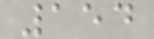154
